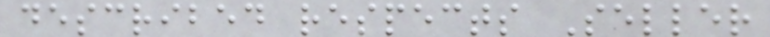described respects Seller
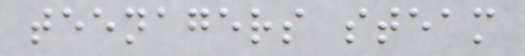teenagers steam
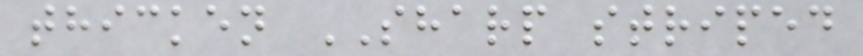thicken SHARP striped
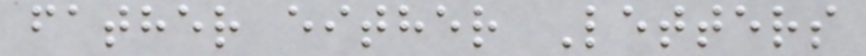father either Letters
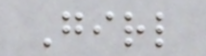Girl
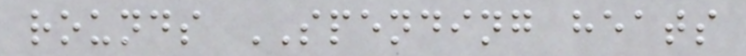rounds SPENDING heats
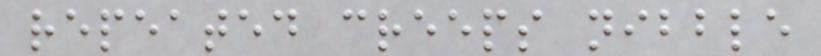repeated creeps nibble
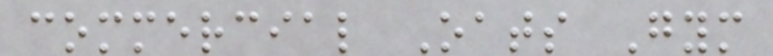commercial Oats Gym
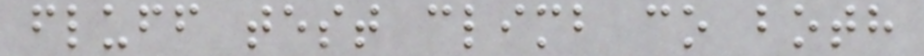fluff test climb co both
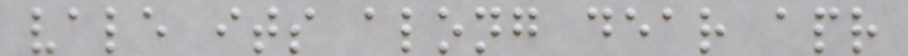vale its along dear apr
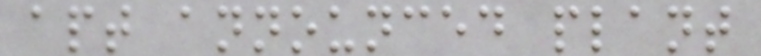apt announced plant
